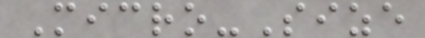Micro-Size
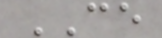CE
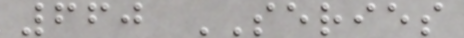660 SERIES
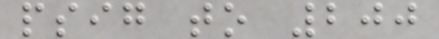psig to 200
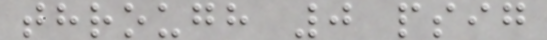through 0 psig
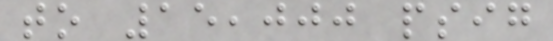to 15,000 psig
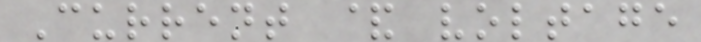Current & voltage
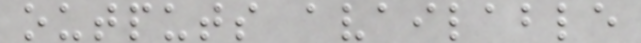outputs available
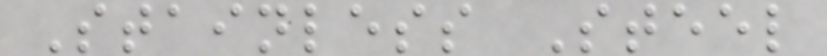Stainless Steel
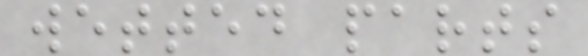wetted parts
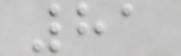81
